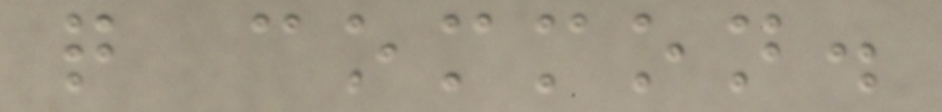quite common.
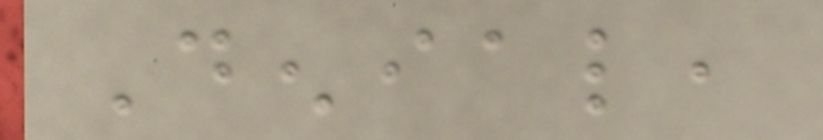Denial,
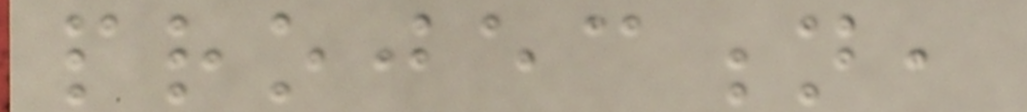projection,
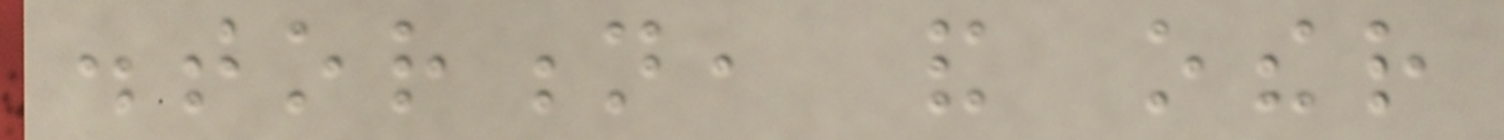distortion, and other
